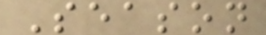Season
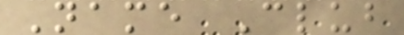Name Club
